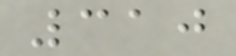310
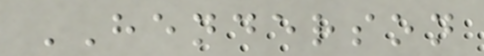HENDERSON
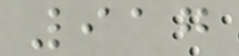917
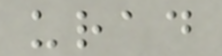urad
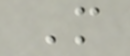M
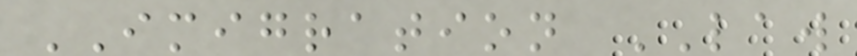IMIGRATION LAW
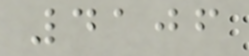4106
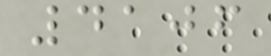4106
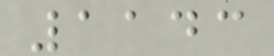1143
